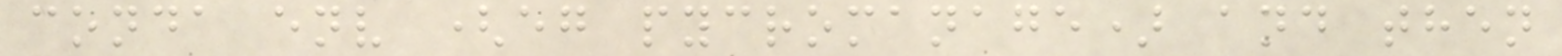conda env (eg pycromanage) and then
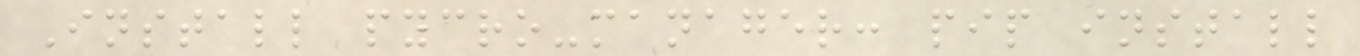Install pycro-manager: pip install
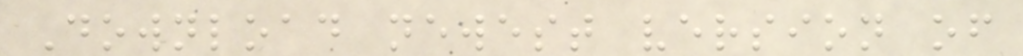Download newest version of
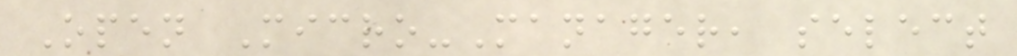Open Micro-Manager, select
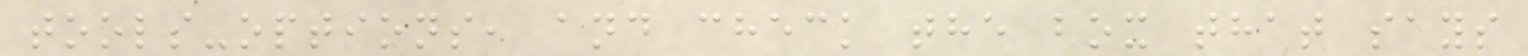tools-options, and check the box that says
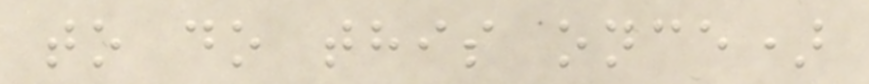to do this once)
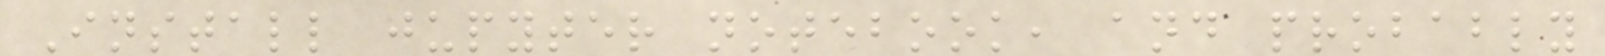Install jupyter notebook, and probably
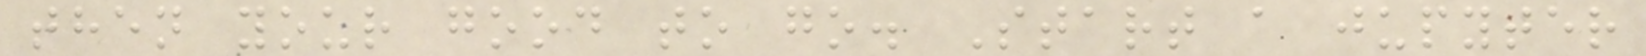then your good to go. Start a jupyter
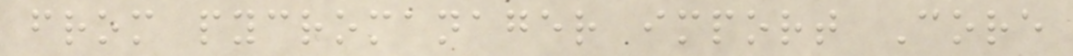from pycromanager import Core
